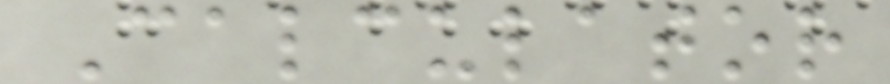Calculator
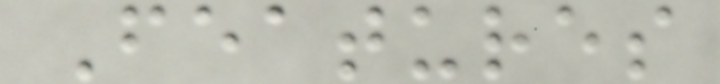Features
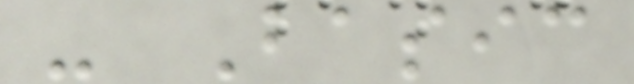- Basic
